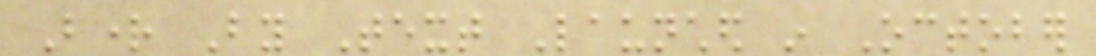Bright By Text Launched in October
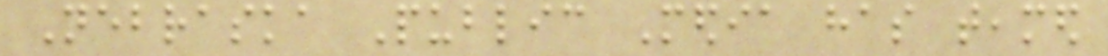Nebraska Public Media has teamed
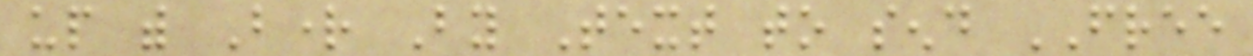up with Bright By Text to send FREE
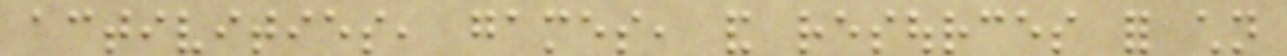activities, games, and resources for children
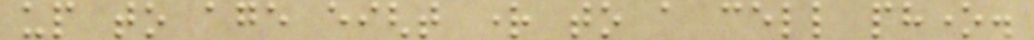up to age eight right to a cell phone.
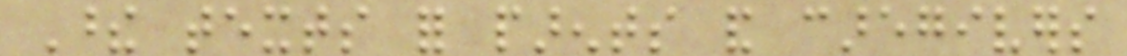These texts for parents and caregivers
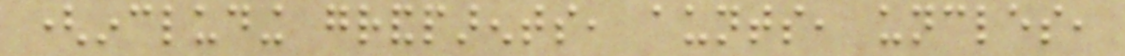(including grandparents, aunts, uncles,
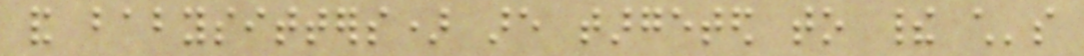and babysitters) are targeted to their child's
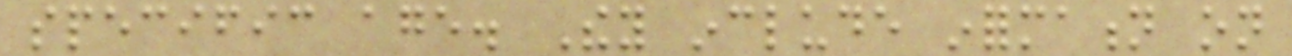specific age. They include information on
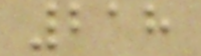218
